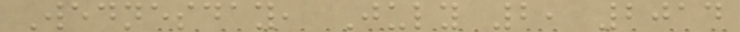Wednesday, July 2, 2014
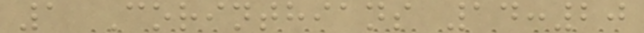1 Corinthians 14:20
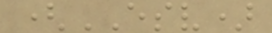(ESV)
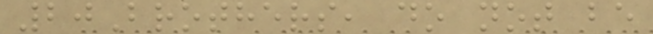20Brothers, do not be
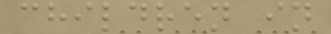children in
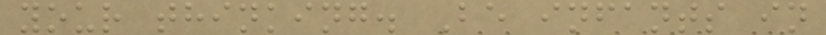your thinking. Be infants in
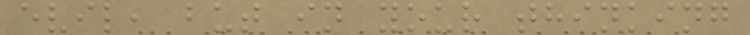evil, but in your thinking
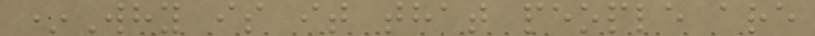*Why is it that people are
